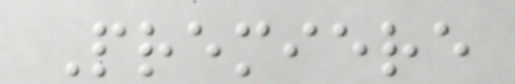Premiere
